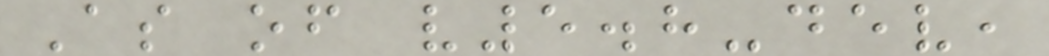As of v5.8-dev,
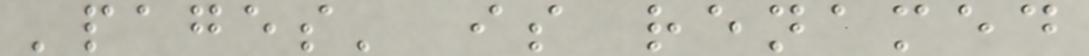'pages' is renamed
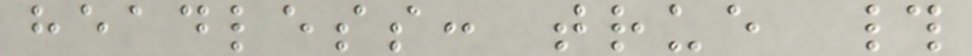headless: true #
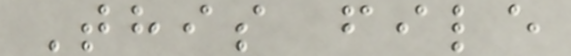This file
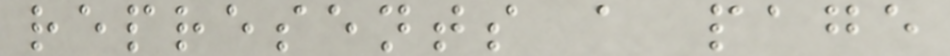represents a page
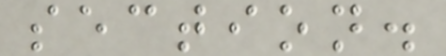section.
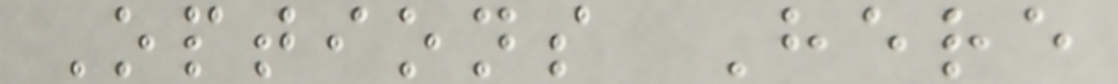Options Here
